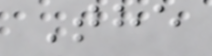The
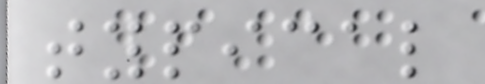typical
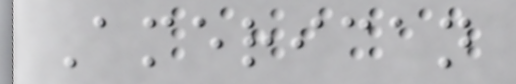American
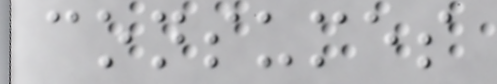consumes
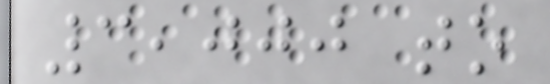3,000 to
